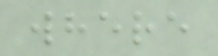where
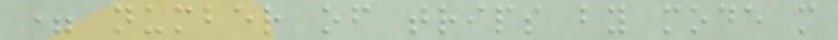= number of trips by mode m
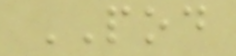POD
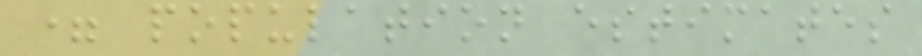= population estimates
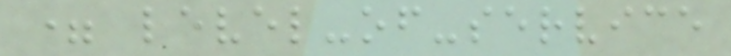= level-of-service
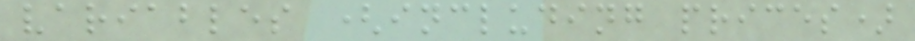variables (including prices)
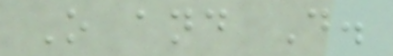O and D.
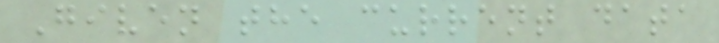Given the current data
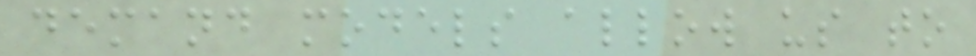demand models allow us to
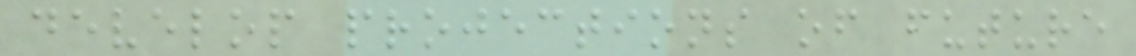develop projections of future
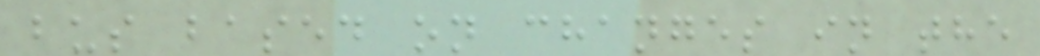bus based on changes in the
